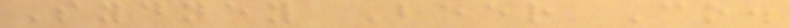Sydney Beer Co.
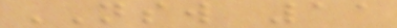NSW 11
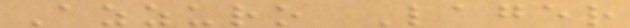Azzuro Lager
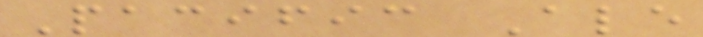Pacific Ale
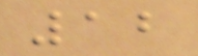12
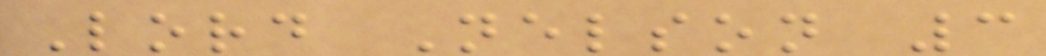Lord Nelson 3
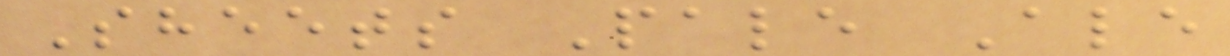Sheets Pale Ale
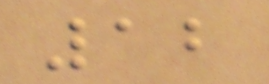12
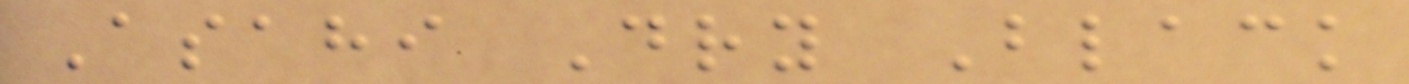Asahi Dry Black
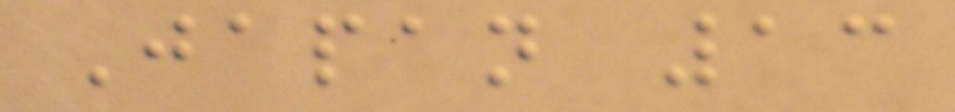Japan 13
